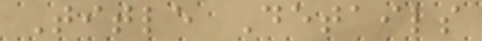Title Details
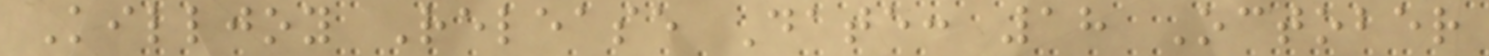Killjoy Release Date: 18 October
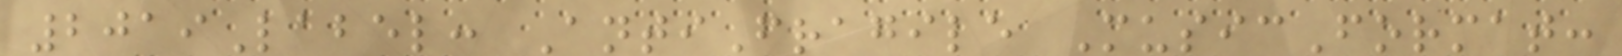2019Label: AntiFragile MusicFormat:
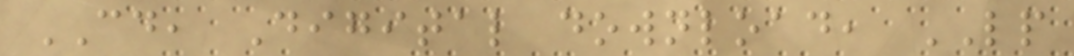CD, Digital download, LP
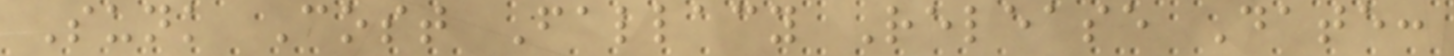Sunk Cost Fallacy Release Date:
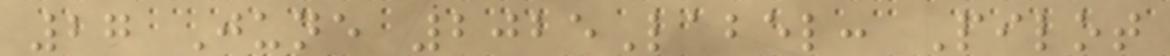27 June 2025Label: Pilot
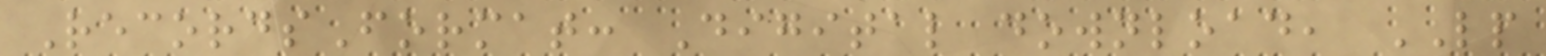RecordsFormat: Digital download, LP
